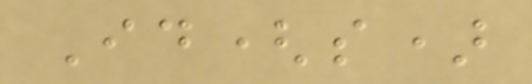Id(s)
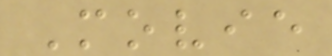Movie
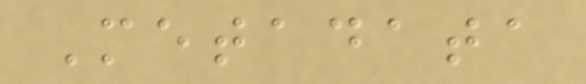Metadata
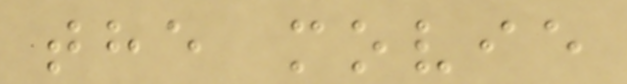the movie
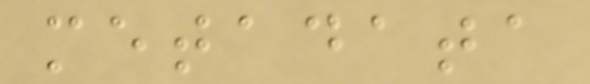metadata
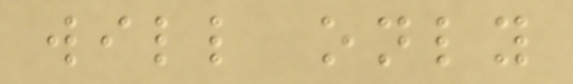will only
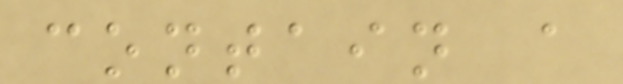contain a
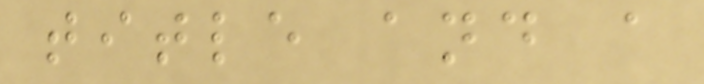title and a
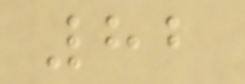82
